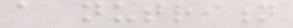a nutrition
